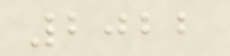2022
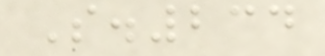S.234
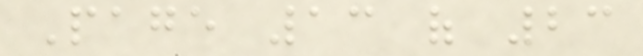Page 13 of 23
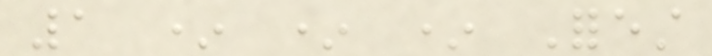1 * * * Forest
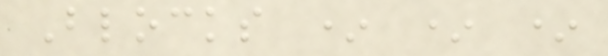Blocks * * *
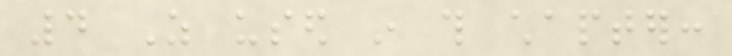4 As used in this chapter:
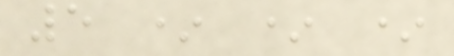5 * * *
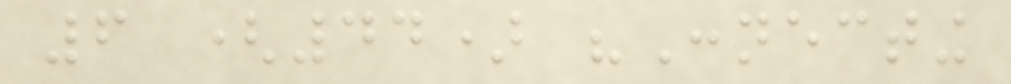6 (44) "Connecting
